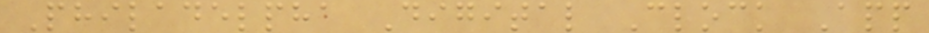Philadelpha Digital Clock App
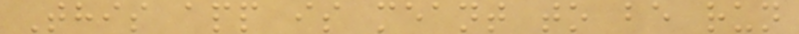This app is meant to be run
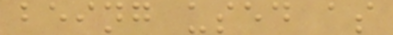being used as
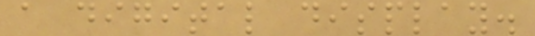a digital display.
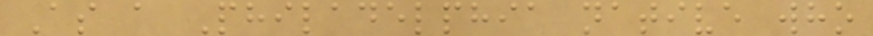As a Philadelphia native who
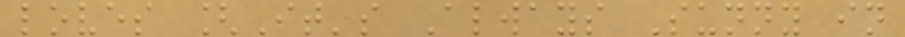loves [It's Always Sunny in
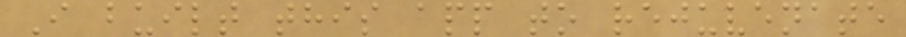I built this app to rejuvenate
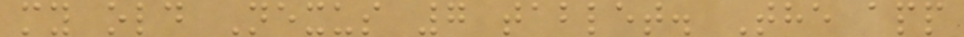my old Nexus 7 tablet. The app
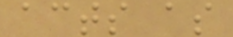acts as
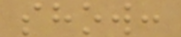show:
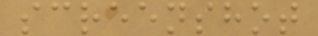screenshot
